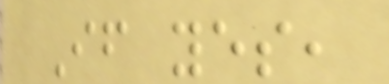If yes,
